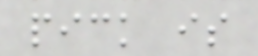pick is
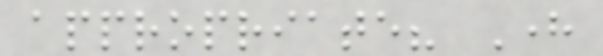appropriate? Here
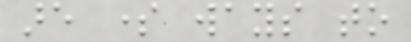are some ways to
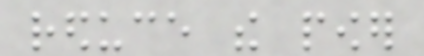reduce the power
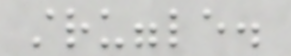struggle.
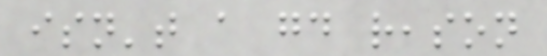isn't a good reason
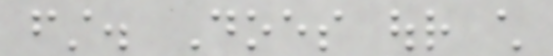first. Does our child
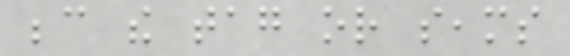because the tag or seams
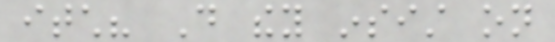itch? Do they insist on
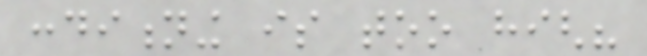conditioning is too high?
